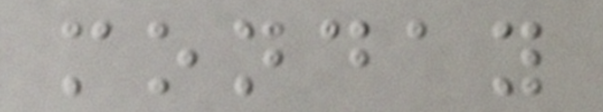monday
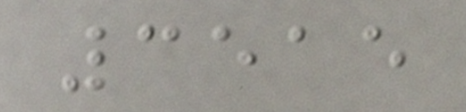3515
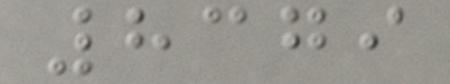8379
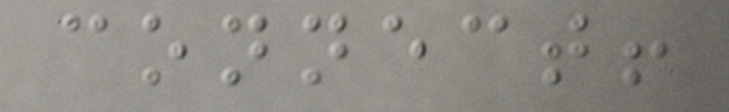connect!
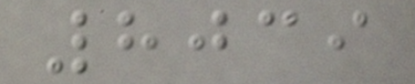8039
